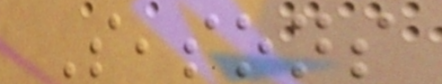Seasons
